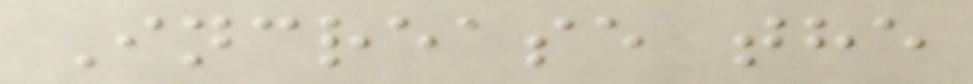Increase the
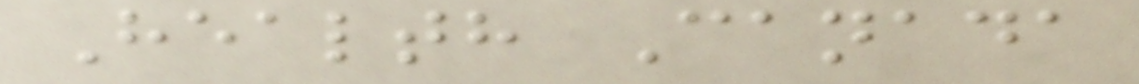Health Canada
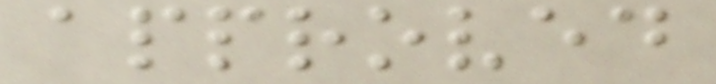approved
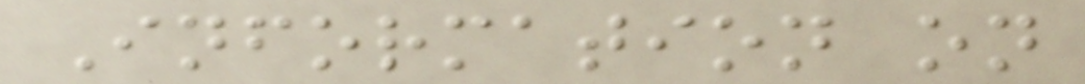Information on
